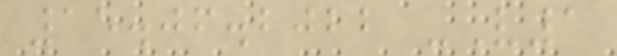15.06.2022 -V1
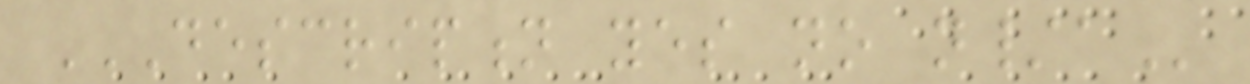DESCRIPTION YES NO N/A
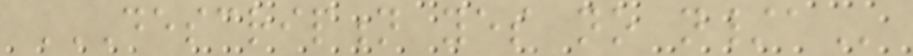DESCRIPTION YES NO N/A
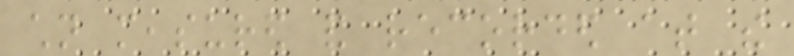children measured and recorded at the
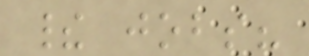their jobs?
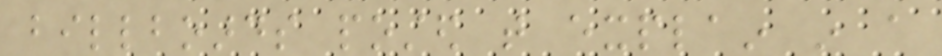billboards posted that explain in a
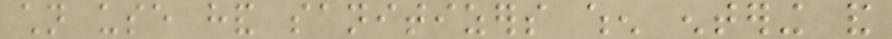children use hand sanitizers when entering and
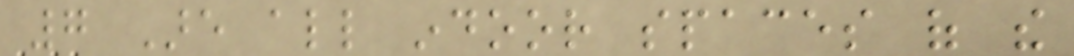7 Are all indoor spaces of the
